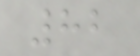82
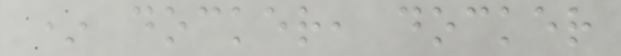* docker, docker
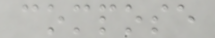compose
